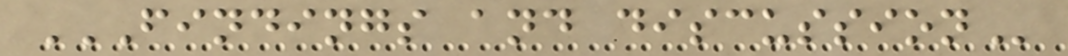FINDINGS AND DISCUSSION
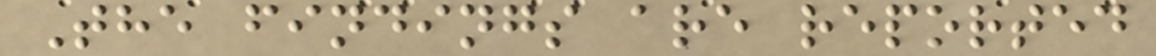The findings are reported
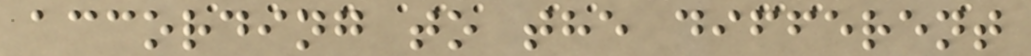according to the different
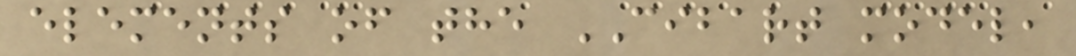elements of the CIBART model,
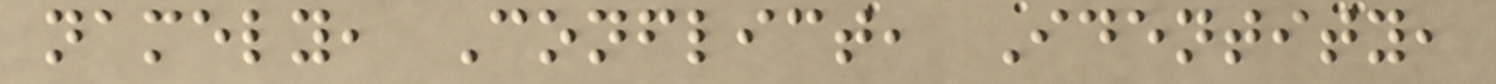namely, Conflict, Identity,
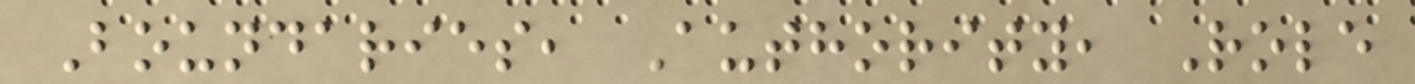Boundaries, Authority, Role
